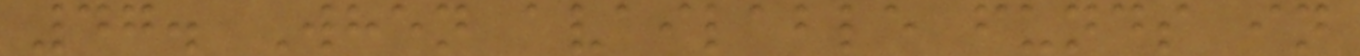47. When available funds in
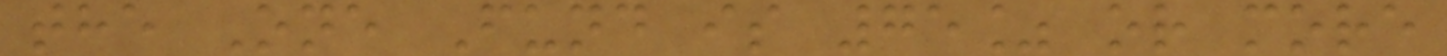the One Fund is 75% or more
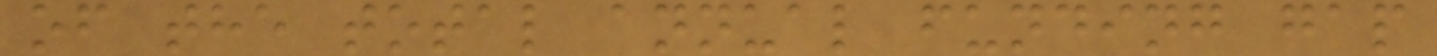of the total annual funding gap
